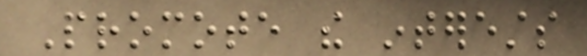Promote the interests
